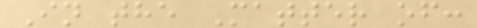In the Matter of:
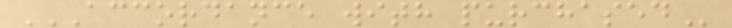ACCORDANCE WITH PURCHASED
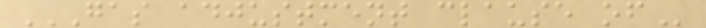GAS ADJUSTMENT CLAUSE OF
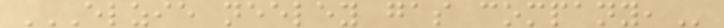ELZIE NEELEY GAS COMPANY,
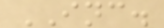INC.
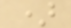)
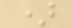)
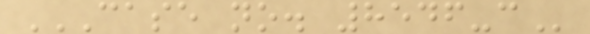CASE NO. 8546-C
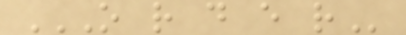O R D E R
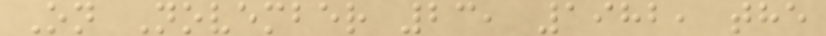On November 23, 1982, the
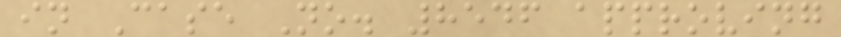in Case No. 8546 approving
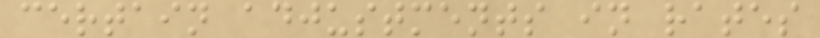certain adjustments in rates
